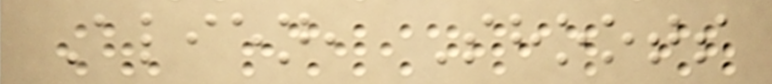Alien, Shoots
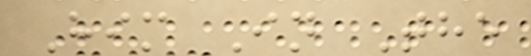Him In The
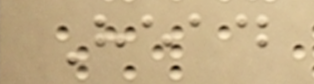Head
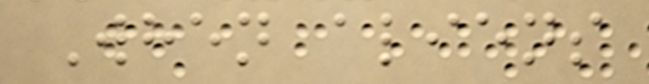When aliens
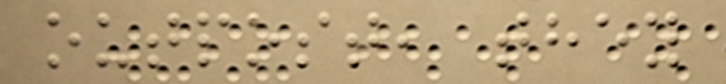outpost, they
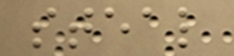steal
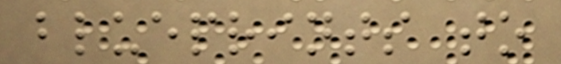blueprints to
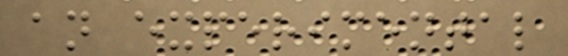an experimental
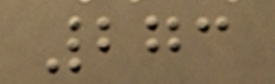273
